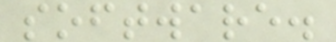software.
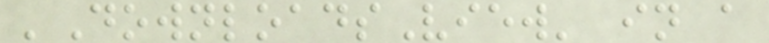'DownloadsView' in a
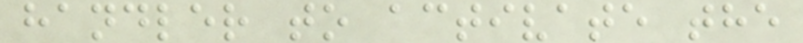handler to activate the
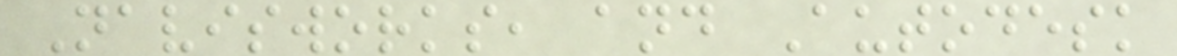Navisworks, and Autodesk
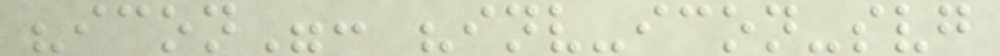"icon": "inv-icon-svg
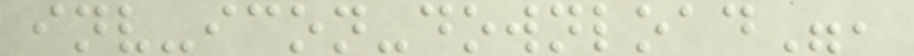inv-icon-download",
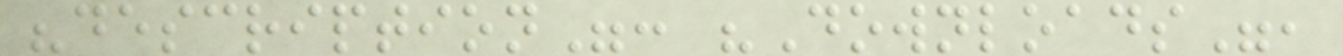"description": "Downloads",
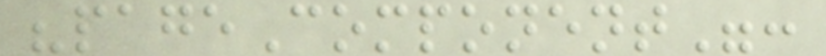"pageComponent":
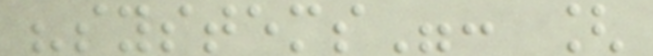"systems": [
